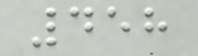458
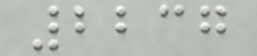2237
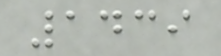1439
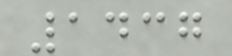1437
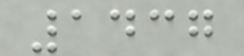1437
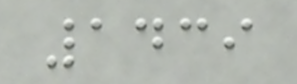1439
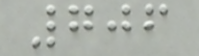706
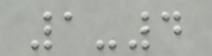1-4
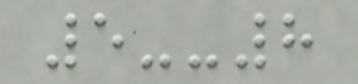5--8
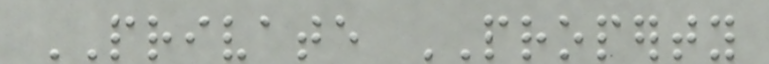PRIVATE PROPERTY
